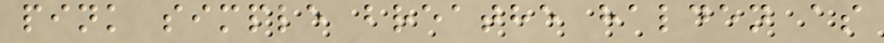pink simple breathe halden as
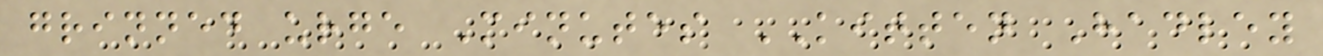grinned urge Minutes KITTEN Hadley
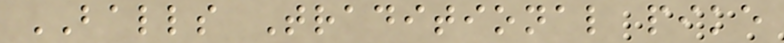BALLS Traditional pike
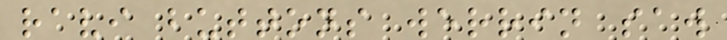ravi buttons werrin saw
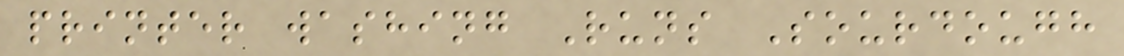printer washing Runs Sourdough
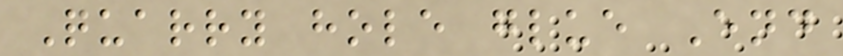Quarry hole glue End
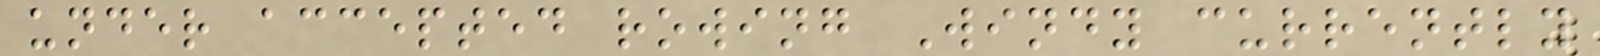under accepted rowing Windy currently
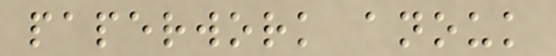paperwork anouk
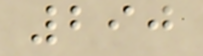290
